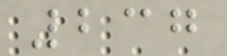237
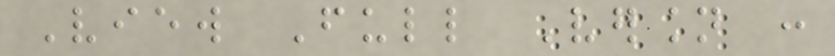View Full Version :
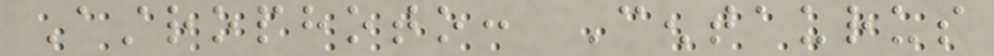Astrophoto: Centaurus
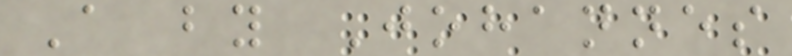A by Johannes
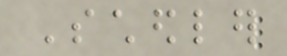Schedler
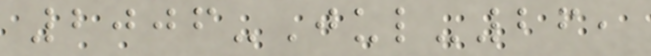2006-Jul-26,
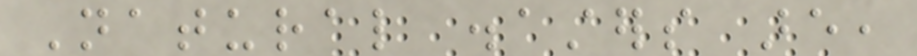Natural disasters are,
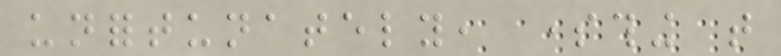unfortunately, something that
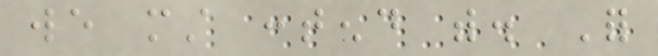we must contend with. For
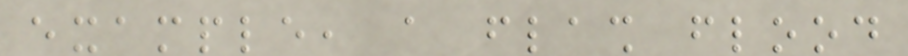example, a flash flood
